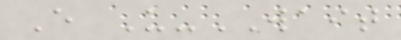E U-WAIT
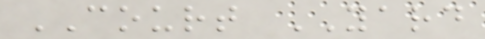COURT YARD
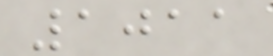1011
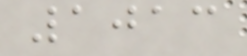1013
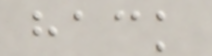hack
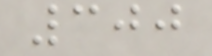300
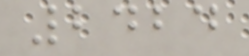2424
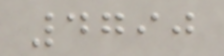4790
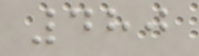480
